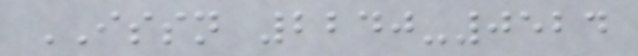ISSN 2240-0524
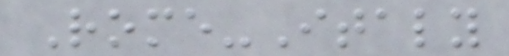Rome-Italy
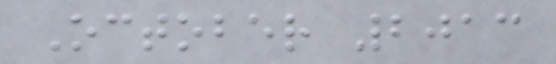October 2013
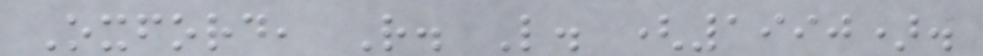Oxford, R. L. (1990).
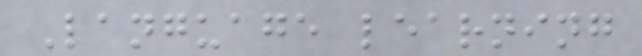Language learning
